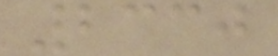2330
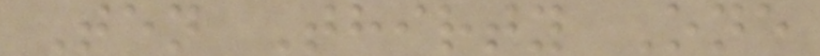Ten Thirty One
